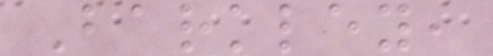Barkley,
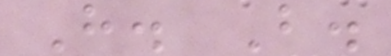H. B.
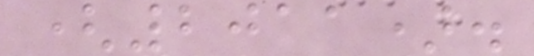(2011).
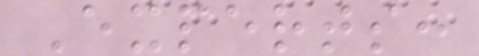Experts:
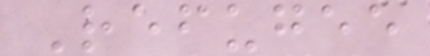Refugee
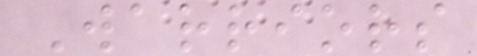Warriors
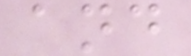and
